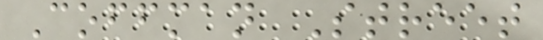Coffman Street
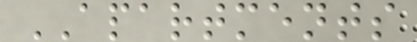APARTMENTS
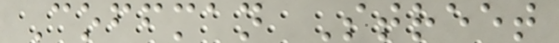Coffman Street
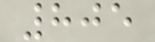805
